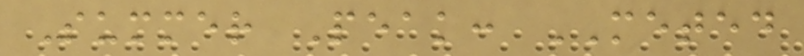Summer Peak: METED
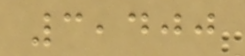3,400
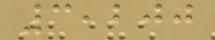3,200
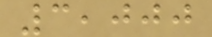3,000
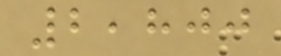2,800
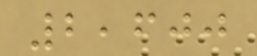2,600
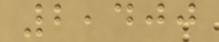2,400
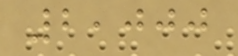2,000
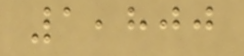1,800
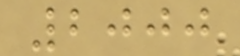2000
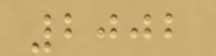2002
